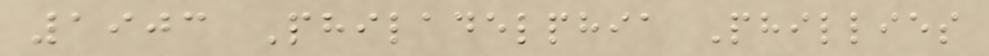1903 Philadelphia Phillies
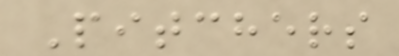Pitchers
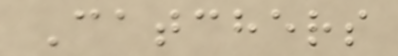Catchers
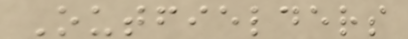Outfielders
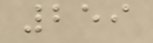259
